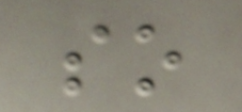so
